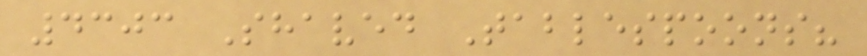4303 Shaved Tablespoons?
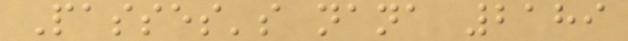Passes's nana 2189
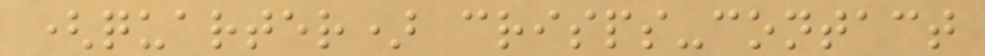(quarter) crisps-contact
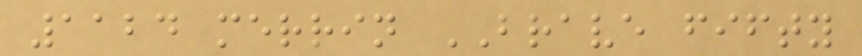1124 merrin BRAVE fifty
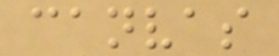canvas
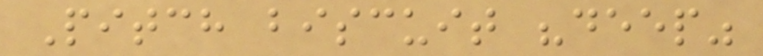Pitch biscuit "deep"
